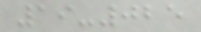19-025
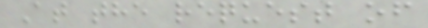At the request of
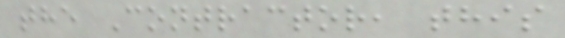the Contractor, this
